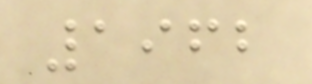1962
